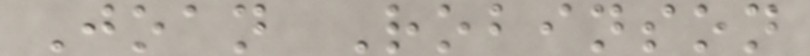Joan Robinson
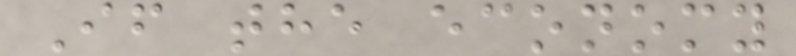If the economy
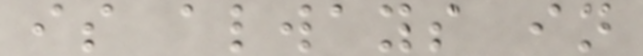is always in
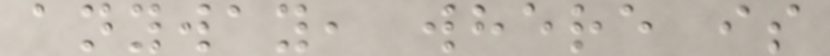anyway, where is
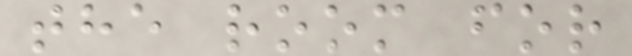the room for
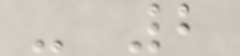- 2
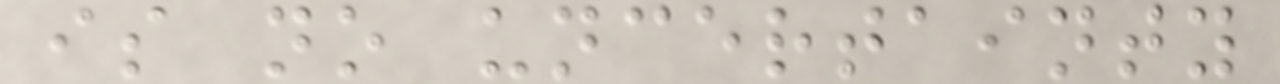is no uncertainty
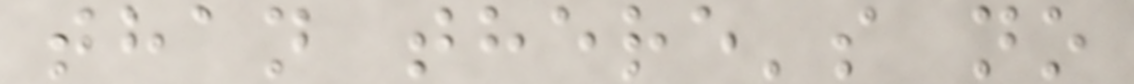than there's no
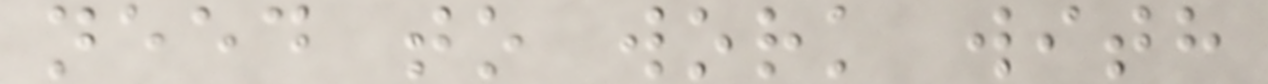need to work with
